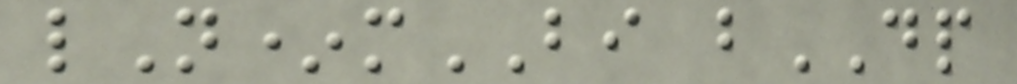lN*mBI bDP
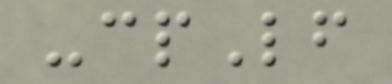-cpLf
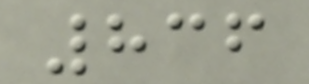836
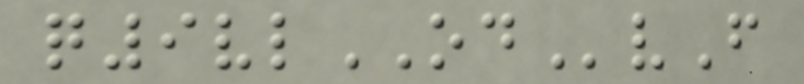q9vlODvF
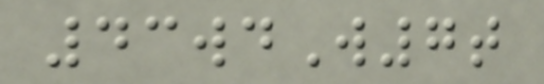43wdW7t
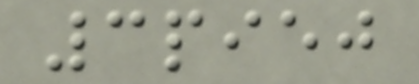3piej
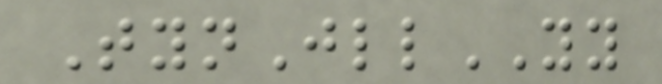TynJllYY
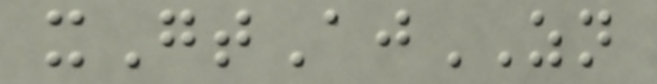xGtAjZN
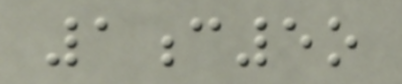1c5o
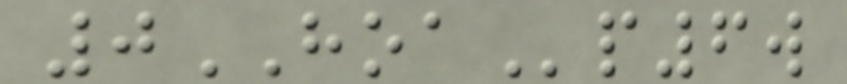0HOAp6w
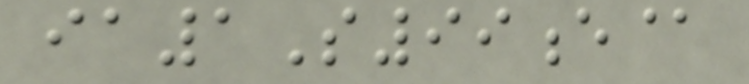ia1S99e@
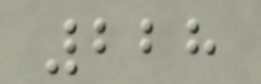228
